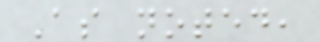As noted,
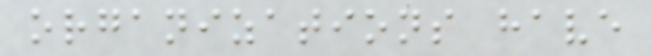organizations have
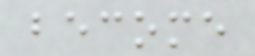become
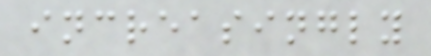increasingly
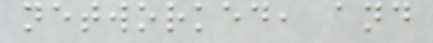networked, and
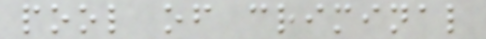pool of criminal
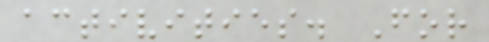activities. For
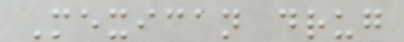Mexican drug
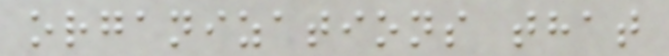organizations that
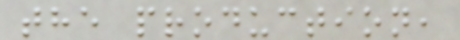the production,
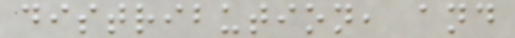distribution, and
